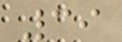39
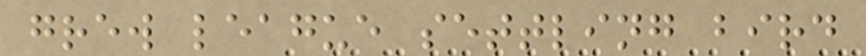grew league settling bird
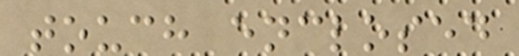touch enclosed
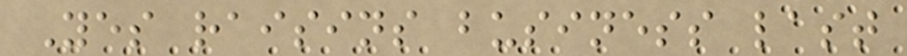Yes raisins business last
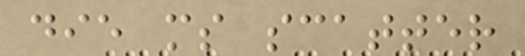die ms scatter
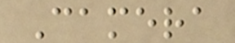Camera
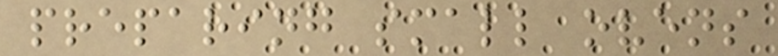preparing small ovens
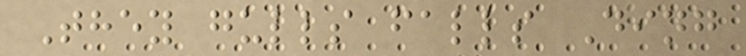They gulls falls Ding
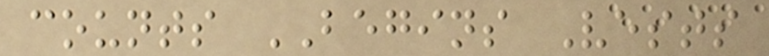counts BEGINS Vests
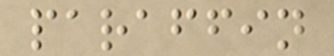paraffin
